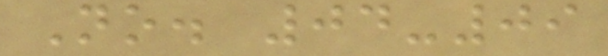No. 04-09
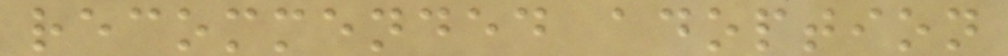recommended adoption
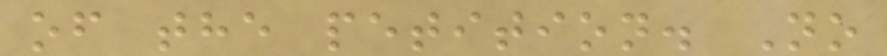of the petition. No
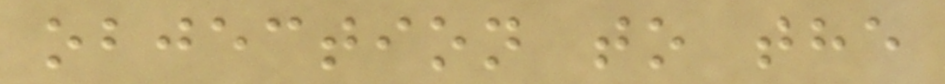objection to the
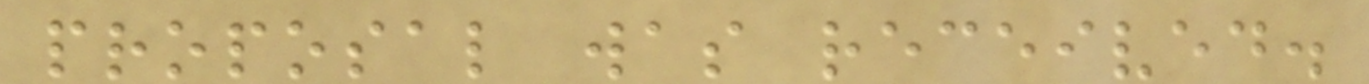proposal was received.
